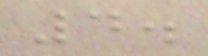4.
